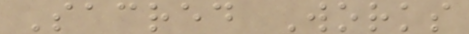Sacred Works
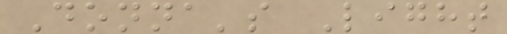Donna's Light
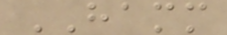HAMM
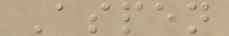Aspen
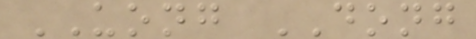UONG DONG
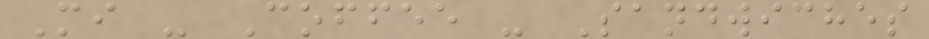Mi - Coffee - Sandwiches
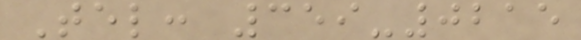Tel: 359-0215
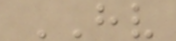HV
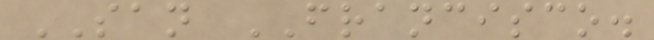SAN FRANCISCO.
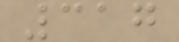317
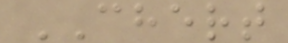CHERT
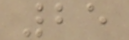25
